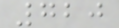720
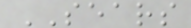SEARS
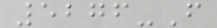5276-F
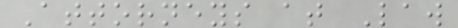Attorneys at Law
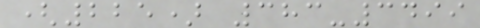(225) 383-3499
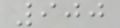900
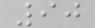90
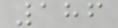186
